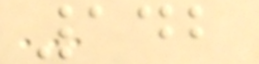142
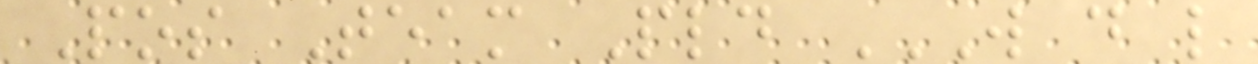Pos Team Pld W D L
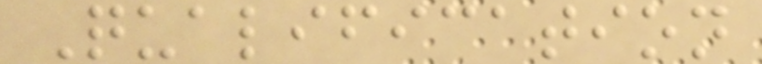Qualification
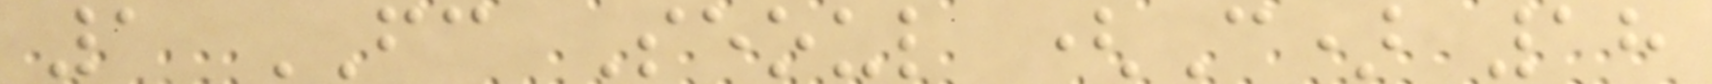1 FC Seoul (C) 18
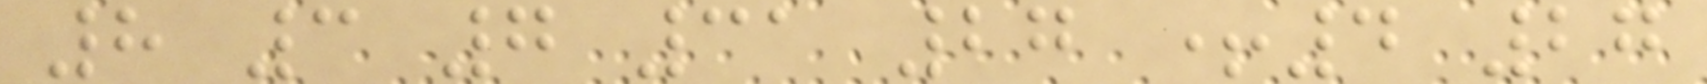8 3 7 31 27 +4 27
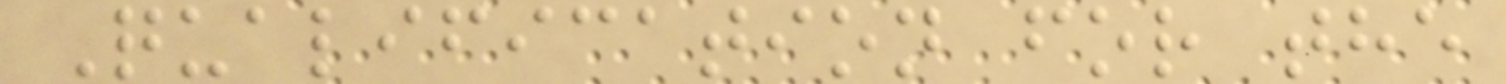Qualification for the
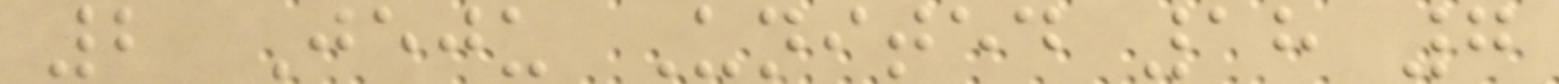2 Jeju United 18 7
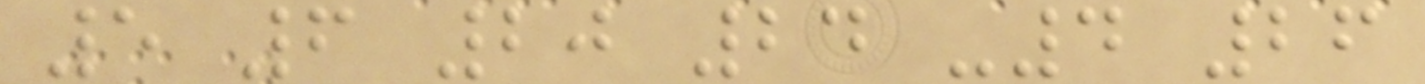5 6 20 24 -4 26
